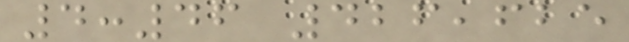4:46 426,625
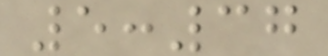5:37
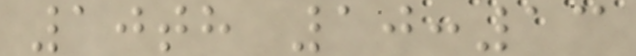10th 10:13
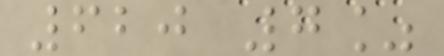620 7%
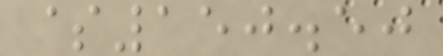$150.50
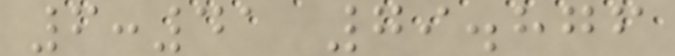6:41 79.876
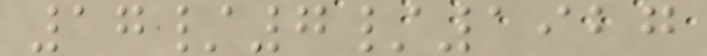17/7/1927
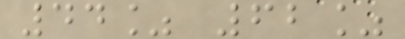44% 62%
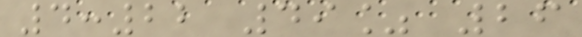4:22 49% 26
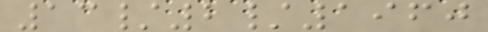13/2/1960
